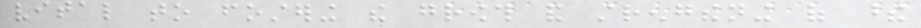vital to fostering the growth and strengthening of these
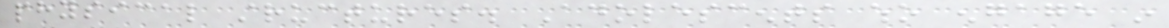physical structures. Adolescents who engage in
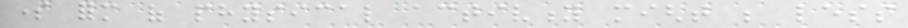some form of physical activity might be less
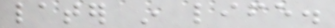later in life.
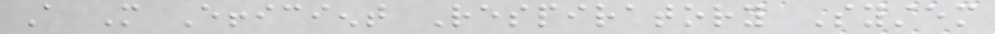A More Efficient Respiratory System
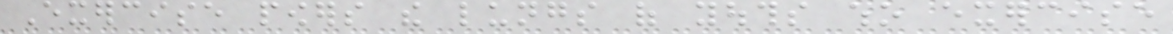Exercise powers the lungs of youths who exercise
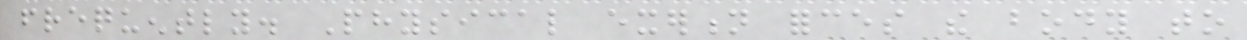frequently. Physical exertion forces the body to
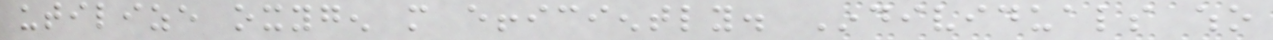utilize oxygen more efficiently. Individuals who
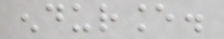endurance.
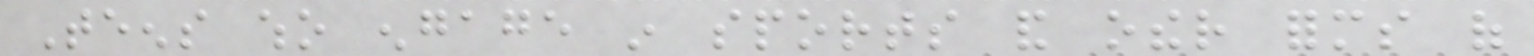Teens who engage in sports and other forms of
